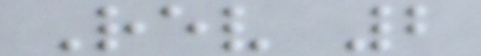Rev 2
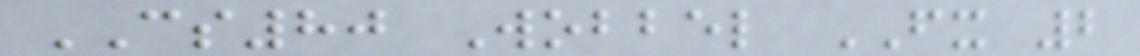CS80 Wobbel FX 2
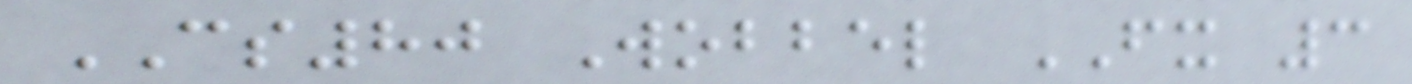CS80 Wobbel FX 3
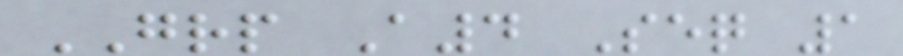GRP A4 Seq 1
